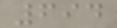694
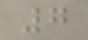7
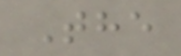The
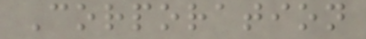Corporation
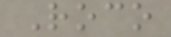Roco
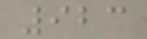923
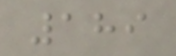189
